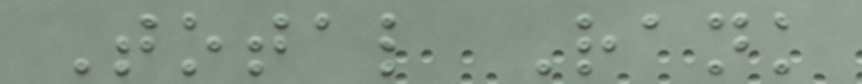Total Rank
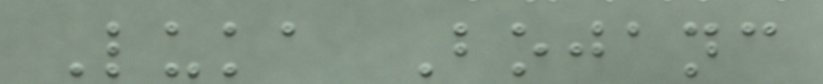Luka Bojanc
